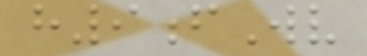h9fWv
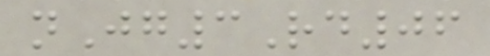nJg3Rd06
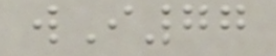wI77
